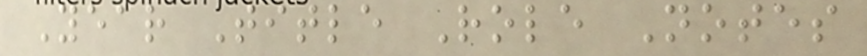Year Title Role Notes
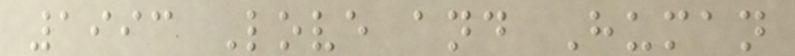1993 Love and Human
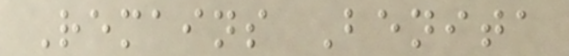Remains Benita
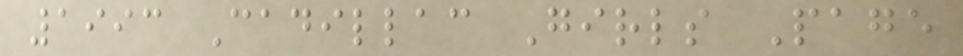1993 Cadillac Girls Page
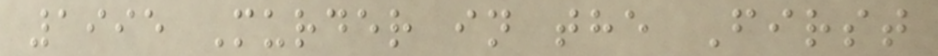1995 Murder in the First
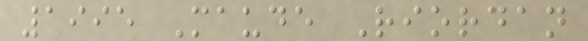1995 Maude Riordan
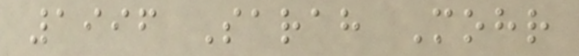1996 Sarah Mohr
